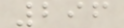296
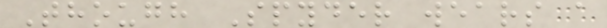Though Spyder wears a
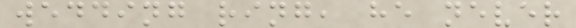wedding ring, he never
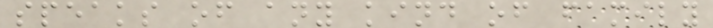speaks of any kind of family
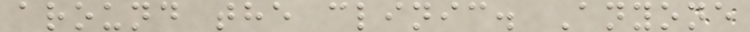around the clinic. Anyone
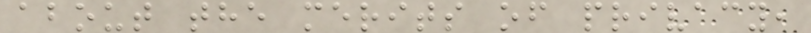about the merits of privacy,
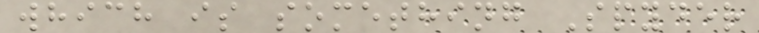which is something Spyder
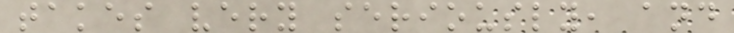takes very seriously, and
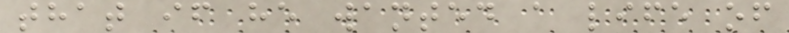that if he wanted a life of
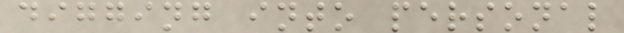digging into personal
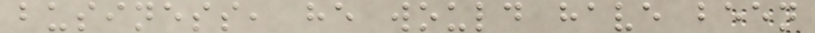business, he would have been
